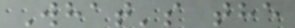What's the
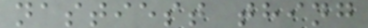nastiest thing
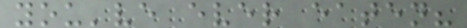you've ever eaten?
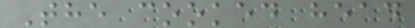The cooked head
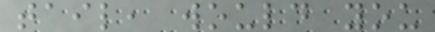tail, would you
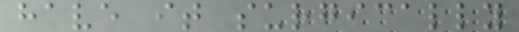have it surgically
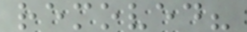removed?
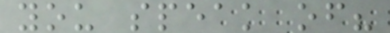you speak of?
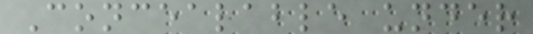Concealable under
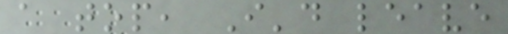a top, I'd leave
